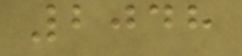2048
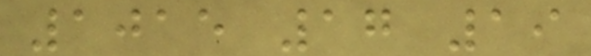1015 17 19
